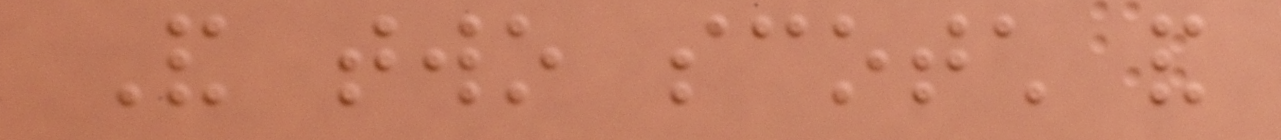And two scotch and
